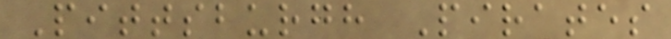Pittsburgh Pirates
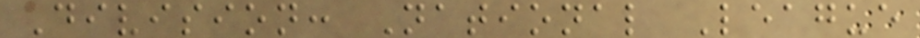Division: National League
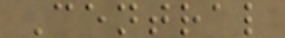Central
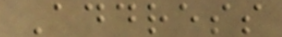Address
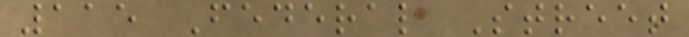115 Federal Street
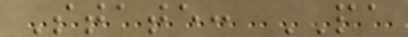State: PA
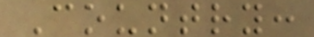Country:
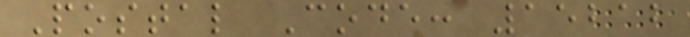Postal Code: 15212
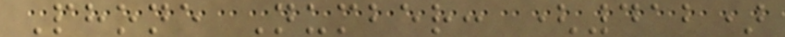Phone Number: (412)
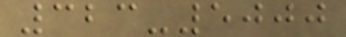323-5000
